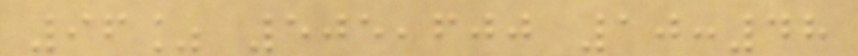96% 505,600 10:48
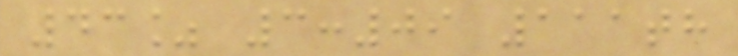43% 3:09 111th
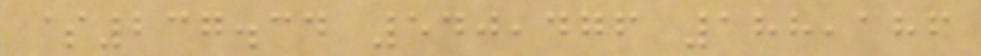$237.34 540,476 188,186
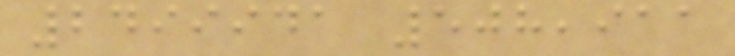2499941 508,911
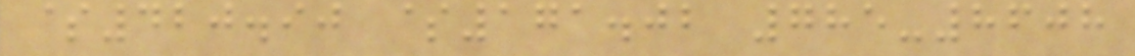$420.90 $171.02 785-8608
